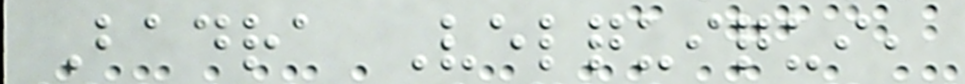Badra Velquiqui,
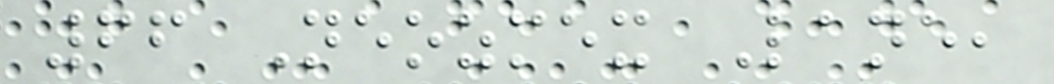66 Neozmex Lane,
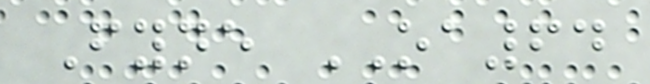Fyne OA64
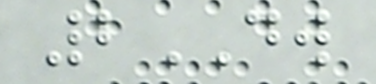2DW
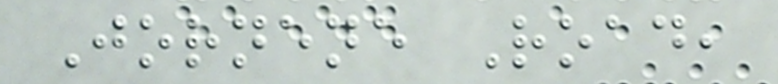Jornene Road,
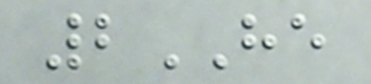2HE
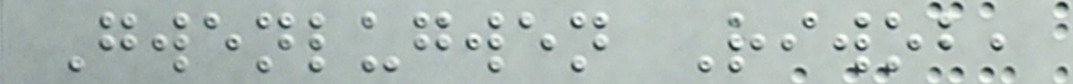Gwenlugwen Riwob,
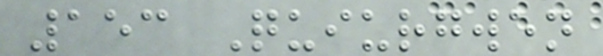153 Quiurgwen
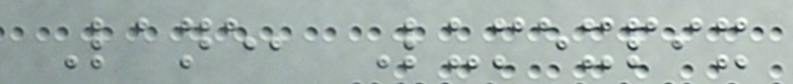Lane, Lumexpix
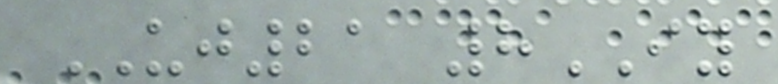UJ21 8IY
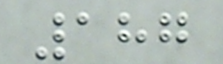187
